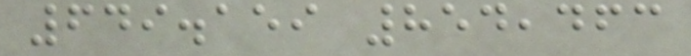649.159 854,463
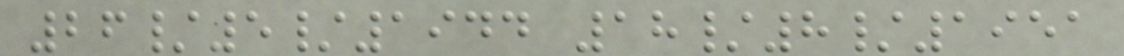26/5/1944 18/8/1951
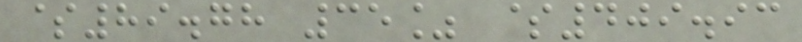$89.78 35% $409.93
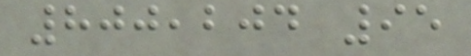800,204 95
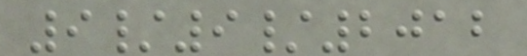9/9/2012
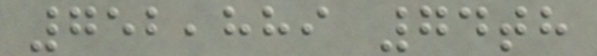752,889 74th
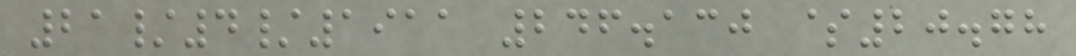21/4/1911 246.130 $20.78
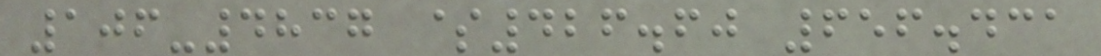106-4837 $426.60 656.431
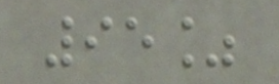95%
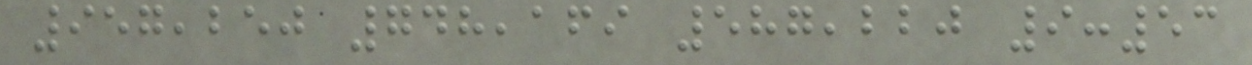957,250 748,169 587,220 9:53
